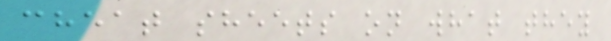cheat sheets on what they
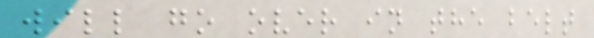will go over in the belt
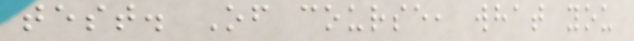test. Of course, what you
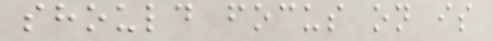should focus on is
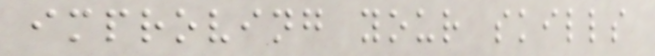improving your skills
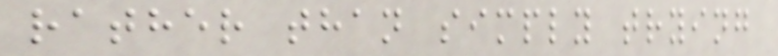rather than simply trying
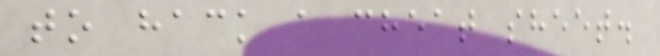to hack a cheat sheet.
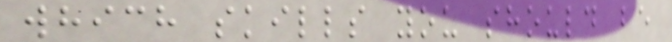which skills you should be
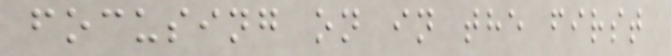focusing on in the first
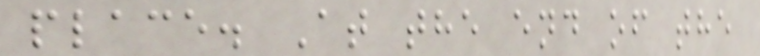place. At the end of the
